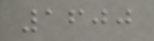1600
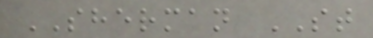SHERMAN ST
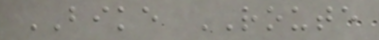BIKE ROUTE
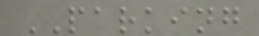PARKING
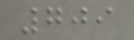709
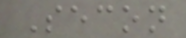Secon
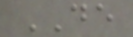DE
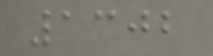1302
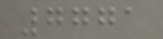7771
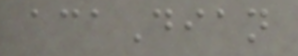acaDian
